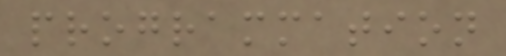programmation
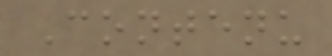Contenu
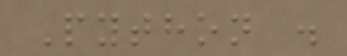Python .
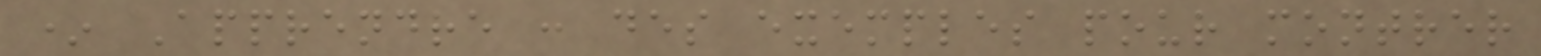* Apprendre : des exemples pour montrer
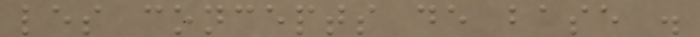les concepts de base .
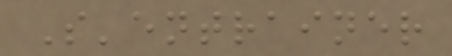S'entrainer
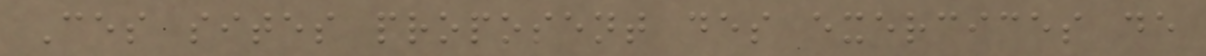Ces sites proposent des exercices de
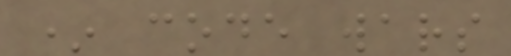* code wars
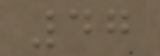47
